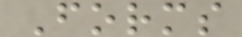Forms
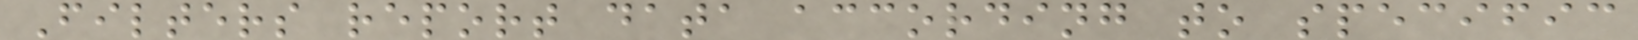Filters report data according to specific
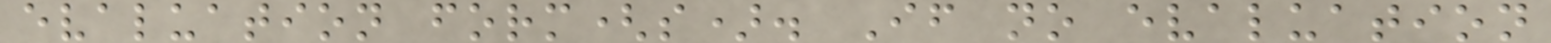evaluation form(s). If no evaluation
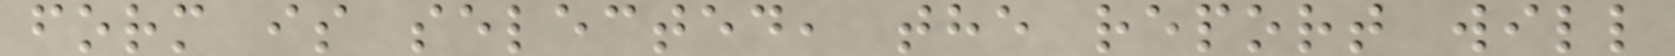form is selected, the report will
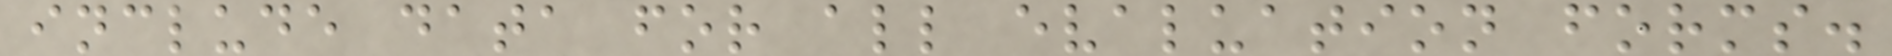include data for all evaluation forms.
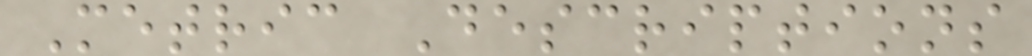Metric Descriptions
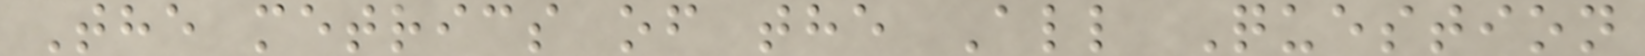The metrics of the All Question
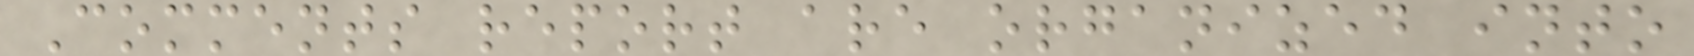Comments report are organized into
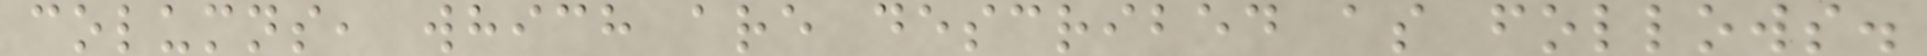columns, which are described as follows.
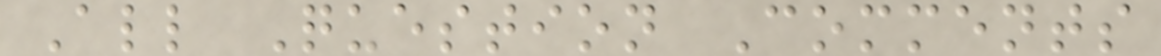All Question Comments
